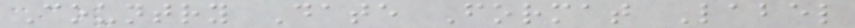Country Date Format Label
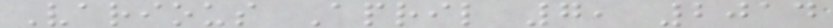Various April 7, 2014
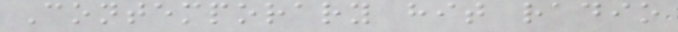Contemporary hit radio
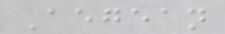Aegean
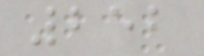252
